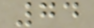74
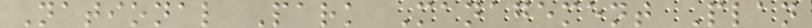National Park Management Plan
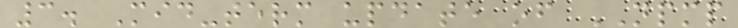3. Mid-term update of NPMP
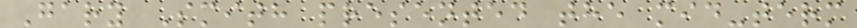Gary Smith presented the mid-term
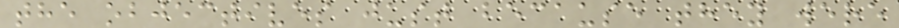the objectives just because they were
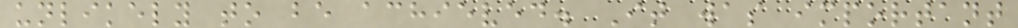unlikely to be achieved. It was important
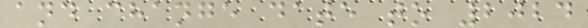and change date to 2024
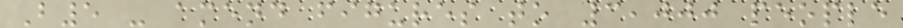B5 - amend figures to 3,000 people
